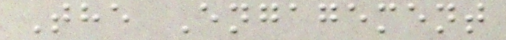The Engagement
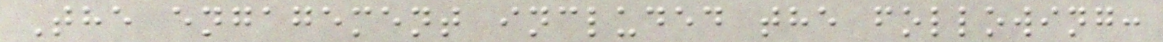The engagement included the following:
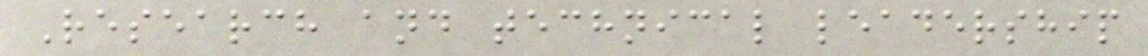Research and technical leadership
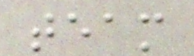team
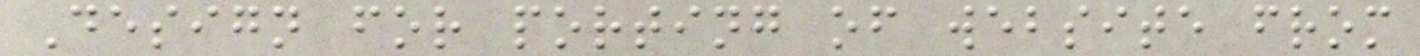Design for porting of website from
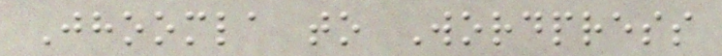Jhoomla to Wordpress
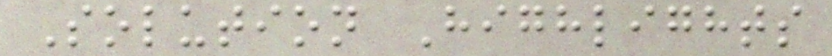Solution Highlights
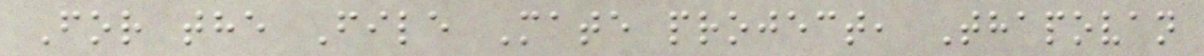For the File Mate project, Thapovan
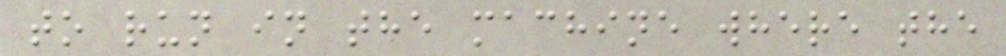to run in the machine where the
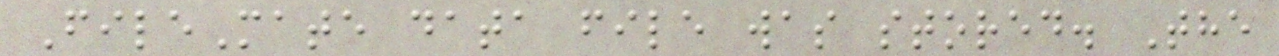FileMate data file was stored. The
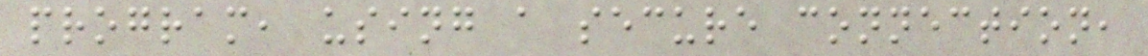program, using a secure connection,
